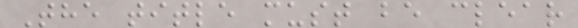The title must be clear
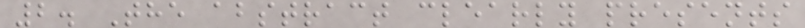2. The abstract clearly presents
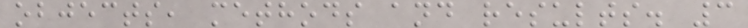objects, methods and results. 3
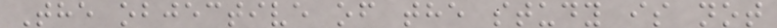The objective of the study is not
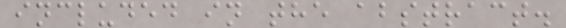included in the abstract.
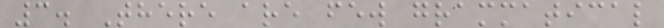3. There are few grammatical
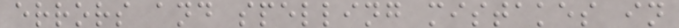errors and spelling mistakes in
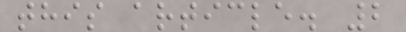this article. 2
